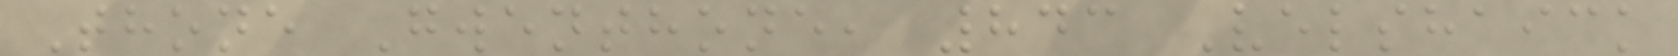Thone Gwenthone, 843 Velshaick
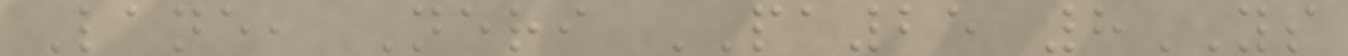Lane, Neri PA25 8YS
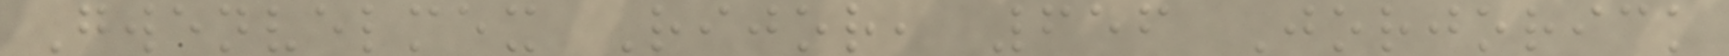Gwenvelmex Rijor, 656 Jorjorick
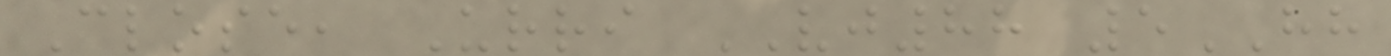Close, Urri VJ88 5HH
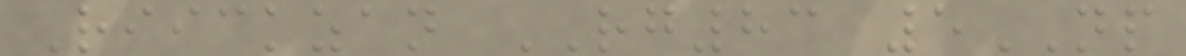Riickzan RG83 5NP
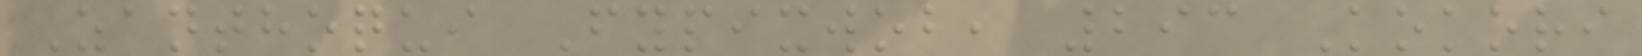Zanthoqui Fypixwob, 293 Kokori
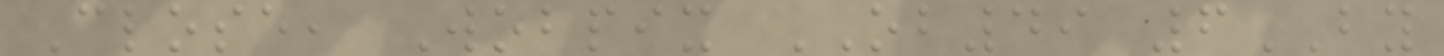Close, Wobpix OB49 6BY
